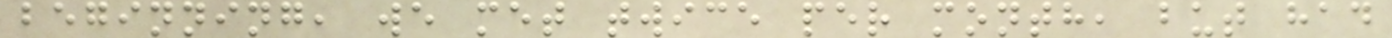beginning, we met twice per month, but had
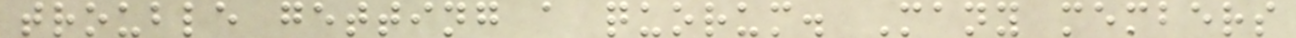trouble getting a quorum. Many members
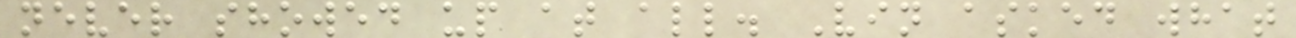never showed up at all. Vin asked what
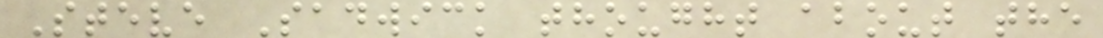Steve Sadwick thought about the
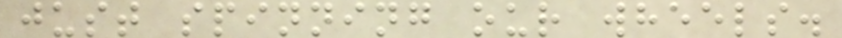just spinning our wheels.
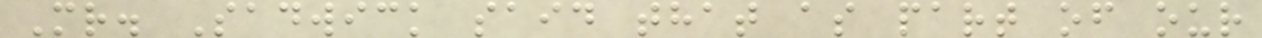Mr. Sadwick said that as part of our
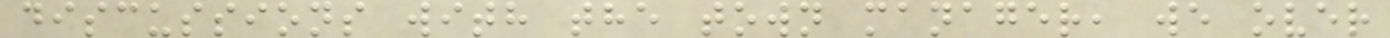discussions with the town manager, we over
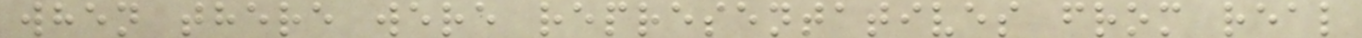when there were representatives from real
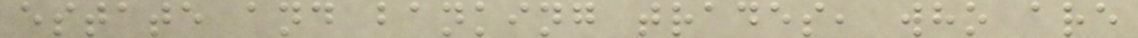estate and banking trades, who are
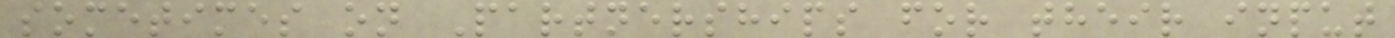sometimes on Partnerships for their input
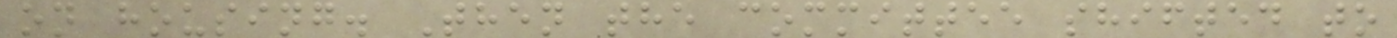on housing. Then the committee shifted to
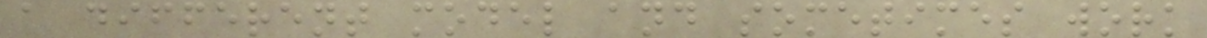a different model and sometimes work
